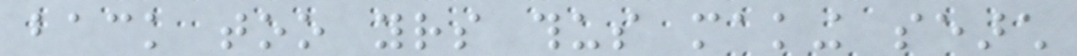back too yours thus making search
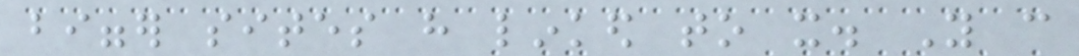bigger sites have linked to it. You can
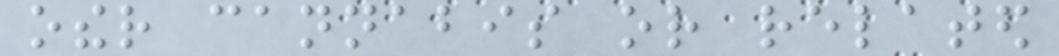other cannabis or related
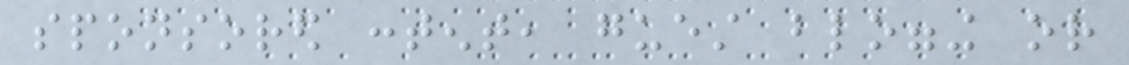sponsored content, guest blogging or
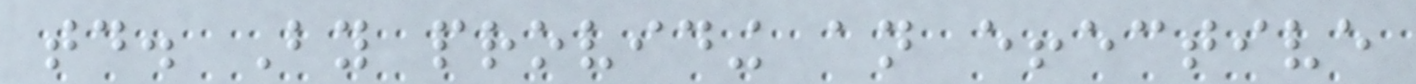today. By providing an effective
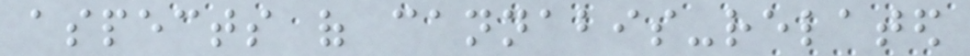aspects of cannabis-related
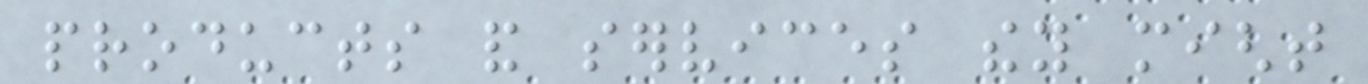products and services they might
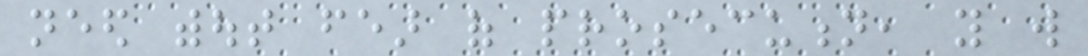need without fear of prosecution, you will
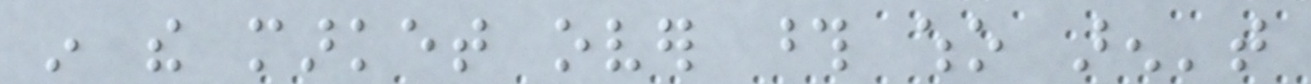in the market over those who aren't
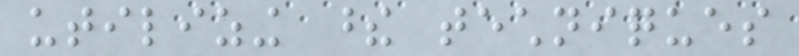utilizing these techniques
